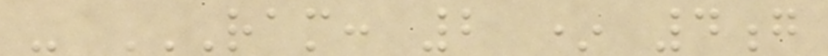- RAM: 2 * 4G
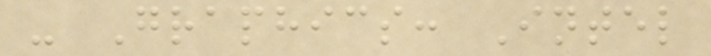- Graphics: Intel
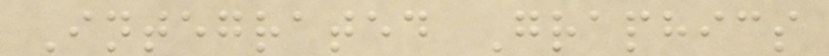Integrated Graphics
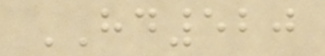HD520
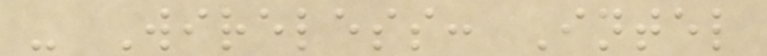- Wireless: Intel
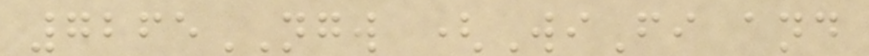7265NGW (WiFi and
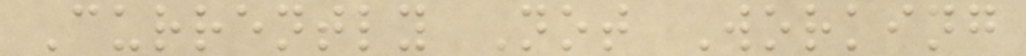Currently Not Working
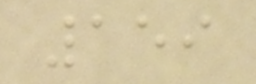159
